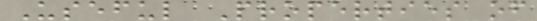Useful Properties of
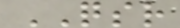QSR
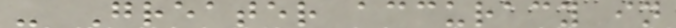- Greater accuracy in
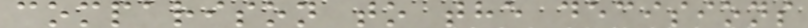comparison to the decisions
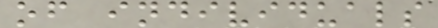of individuals
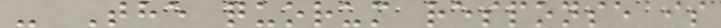- The quorum response is
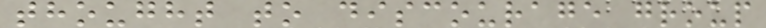thought to discourage group
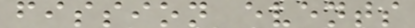fission events
